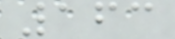163
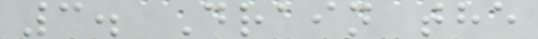3. Drain the
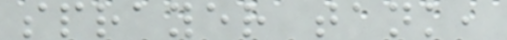sprayer tank,
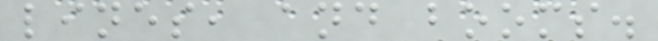lines, and booms.
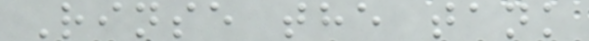Rinse the tank
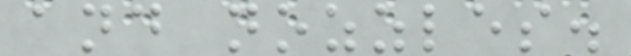and nozzles.
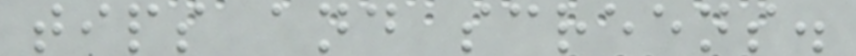tips and screens.
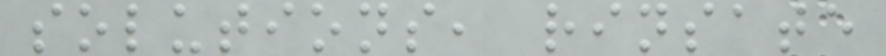solutions, rinsate
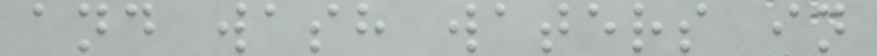and wash waters in
